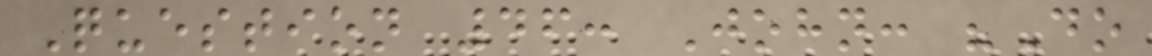Question 46: John: "Do
